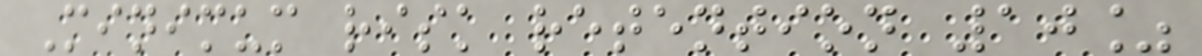Minimum risk retention 10%
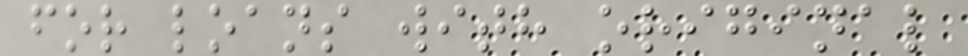for loans with original
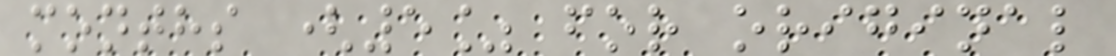months (5% for original
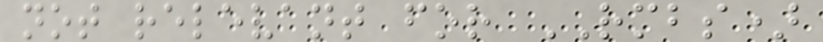not relevant for RMBS)
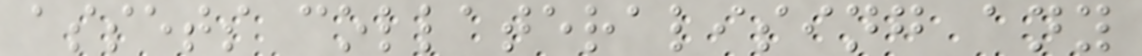assets collateralising any
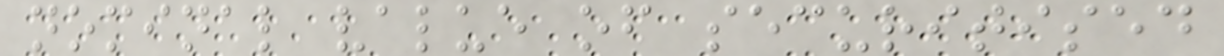nominal value of securitised
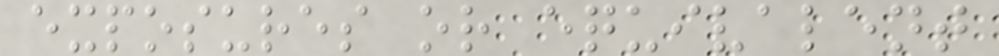exposures or equivalent
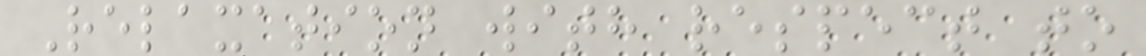Relaxation with respect to
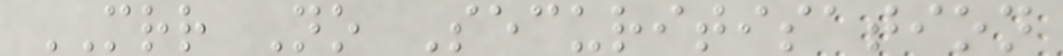MRR No Securitisation
